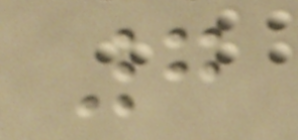7
